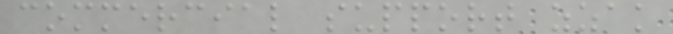commercial support zzak
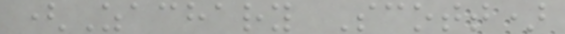(Zachary Scott)
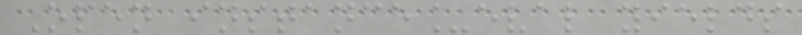Open instance_eval yields
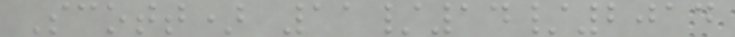Scott) 11/14/2014
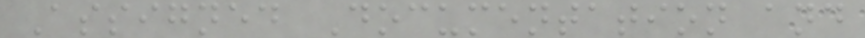Assigned Documentation and
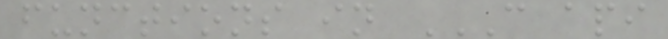functions in C API
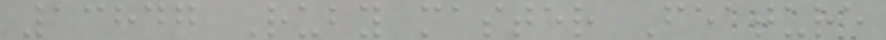13847 Ruby master Feature
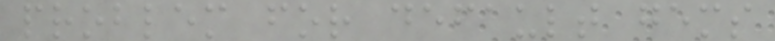problem for default gems
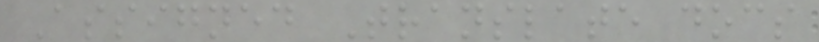Assigned Translate docs
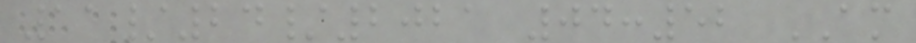11/24/2021 04:52 AM
